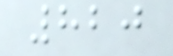820
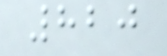820
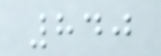840
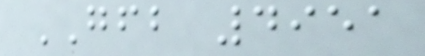GFB 4951
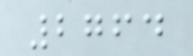2764
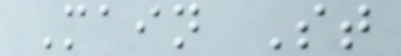Main St
